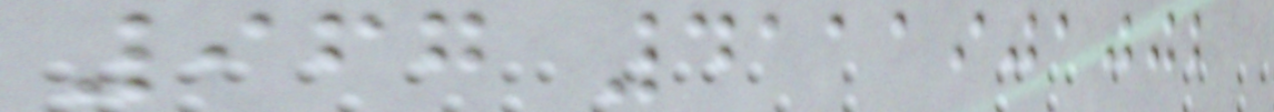967 4111901002
